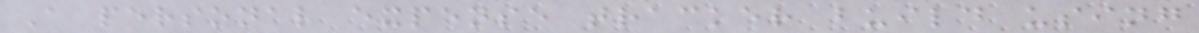A personal expense tracker build using
